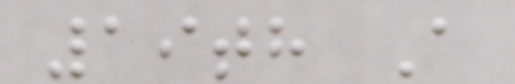19th A
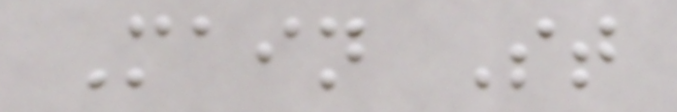Main St
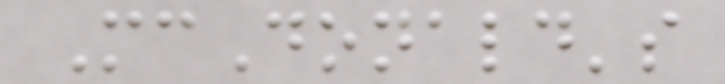McDonald's
